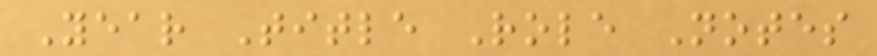Year Title Role Notes
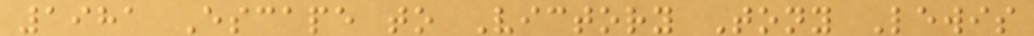1981 Escape to Victory Tony Lewis
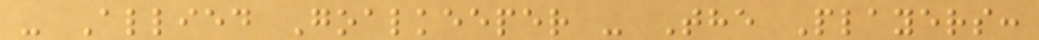- Allied Goalkeeper - The Players:
